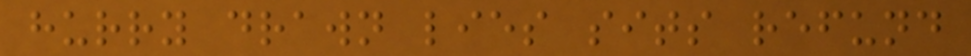hurry drawn lies sits refund
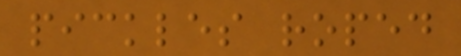pickles roped
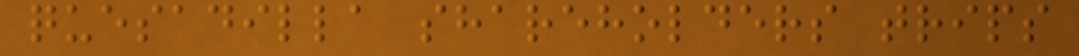quesadilla shareholders trips
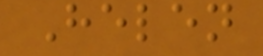Helen
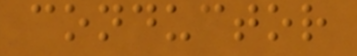conductor
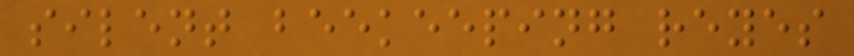silent beekeeping reyes
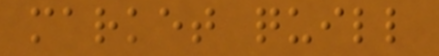market quill
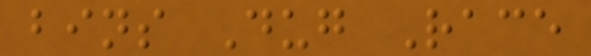bins Dug Race
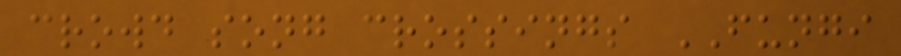crowd song crossings FUNGI
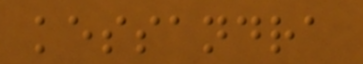kessandra
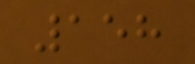158
